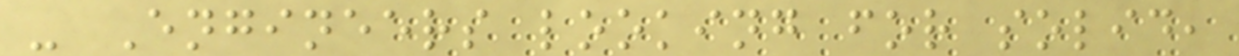- Engineers looking for solid,
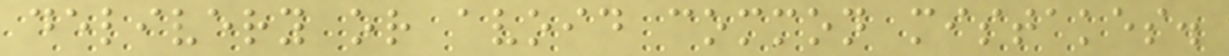delivery or avoid common mistakes.
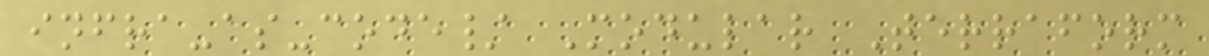infra-as-code/ Modular Terraform
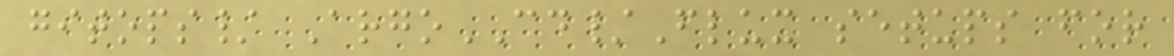gitops/ ArgoCD/Flux setups for
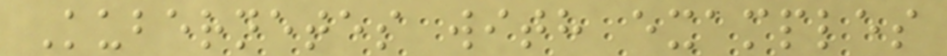Kubernetes with examples
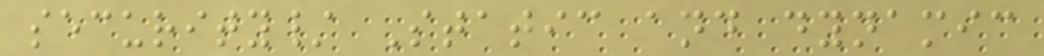security/ Static and dynamic
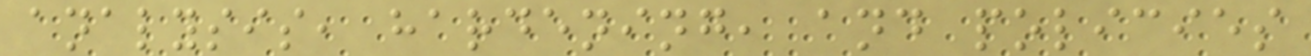analysis, hardening, and policies
